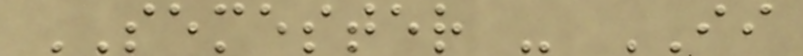SEMESTER - II
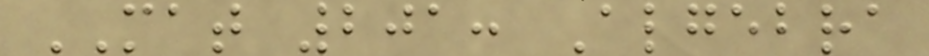MAT 201: Algebra
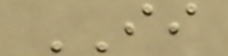II
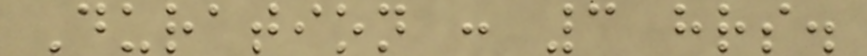Duration : 3 hrs.
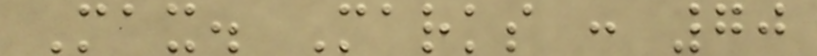Max. Marks : 70
